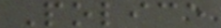Police
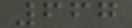667
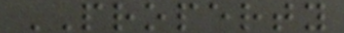PROPERTY
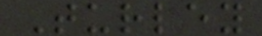Turley
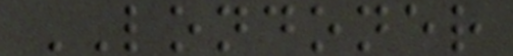LONDONER
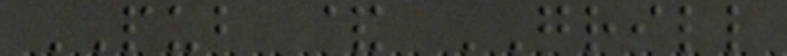PUB & GRILL
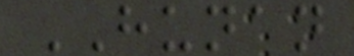HUNAN
